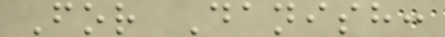For Danish:
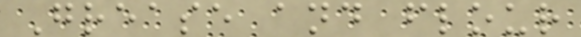Grease and flour
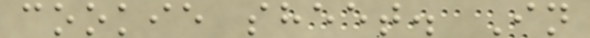cookie sheet. In
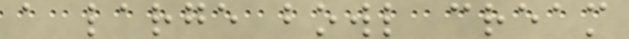a large bowl cream
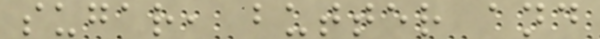sugar, butter and
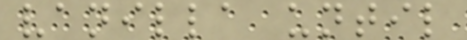vanilla until
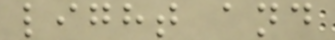light and
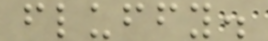fluffy.
